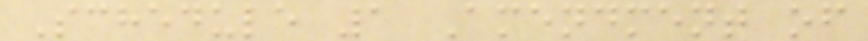Schedule 1 Amendment of
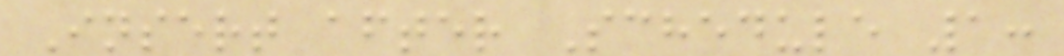Insert after Schedule 1:
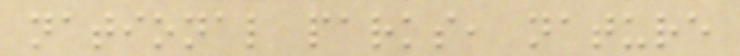national parks, nature
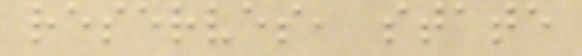reserves, state
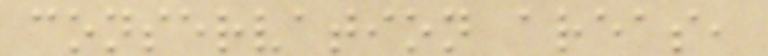conservation areas,
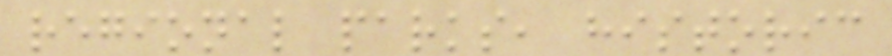regional parks, historic
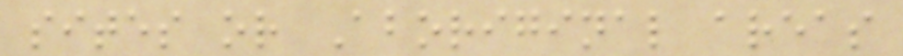sites or Aboriginal areas
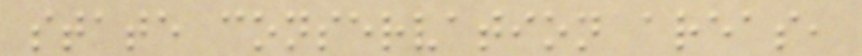state conservation areas,
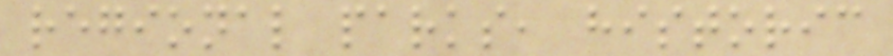regional parks, historic
